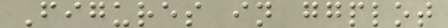Figures in ggplot
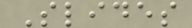Slides
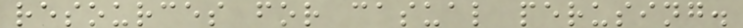resources for casual perusing.
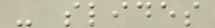- slides
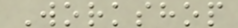Workshop
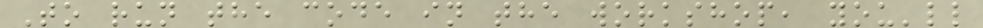To run the code in the workshop, you'll
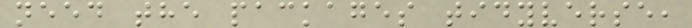need the packages tidyverse,
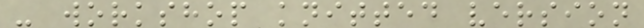- workshop knitted version
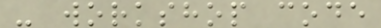- workshop code
